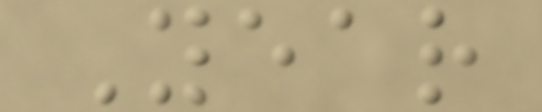Year
